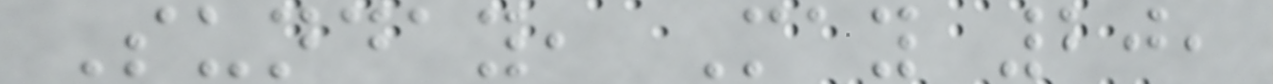Sunday, May 20,
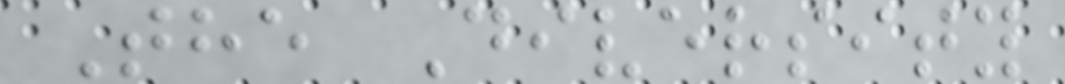The Diversity
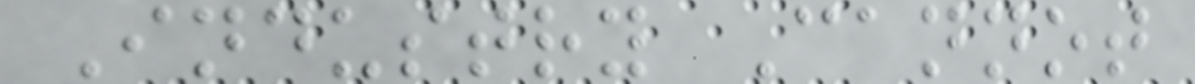Industry Cannot
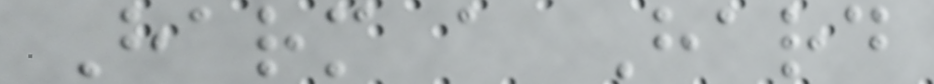Harm a Hard
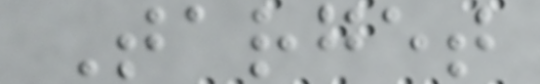Target
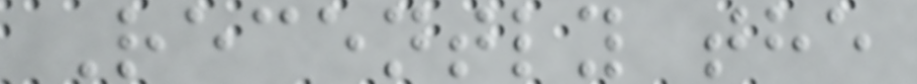Recently the
